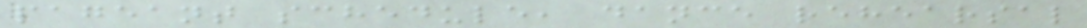pageant schedule, dance rehearsal
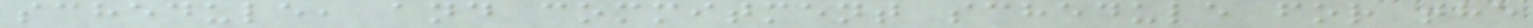schedule, and commitment schedule for the
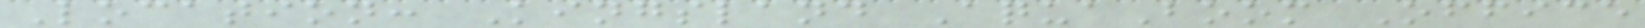Location: Kingsland AquaBoom Office
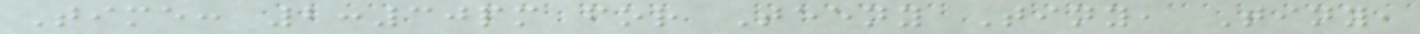Time: 2:30pm for Teeny Tiny, Tiny,
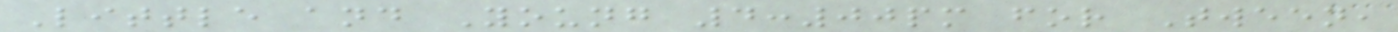Little and Young 4:00pm for Tween,
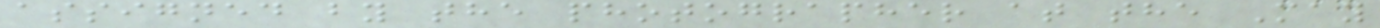assigned by the photographer at the May
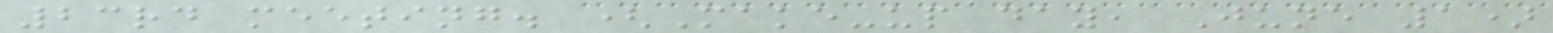23rd meeting. (Make-up day, June 1)
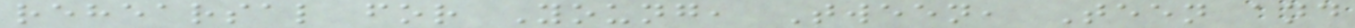rehearsal for Young, Tween, Teen and
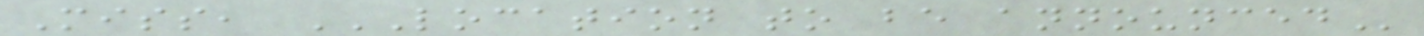Miss, LOCATION TO BE ANNOUNCED
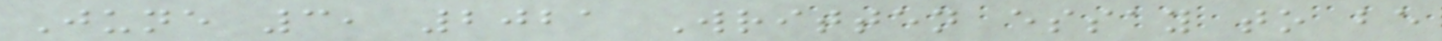June 3, 2021 Written essay to be
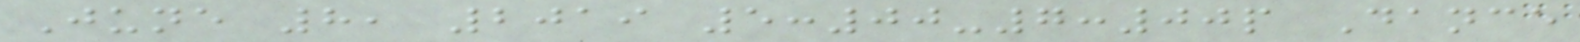June 8, 2019 5:00-7:00p Dance
